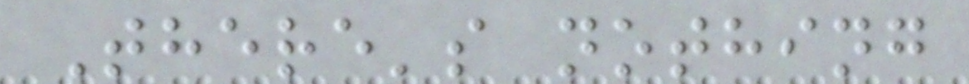There's nothing
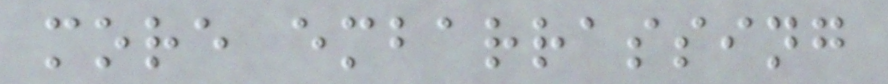more embarrassing
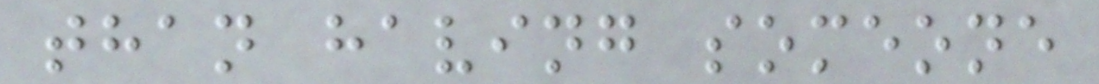than having someone
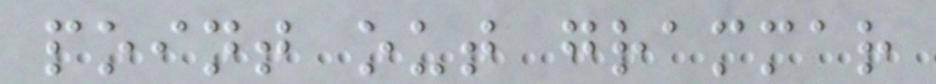point out grammar
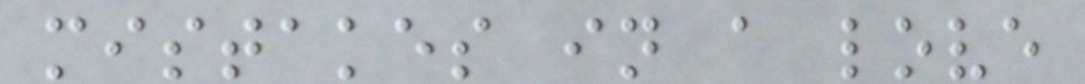mistakes in a love
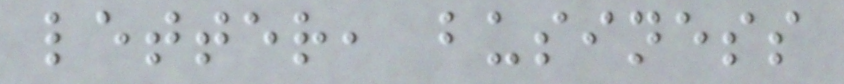letter, business
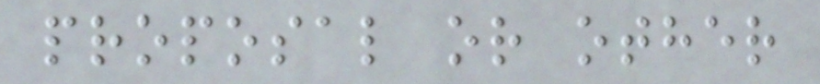proposal or other
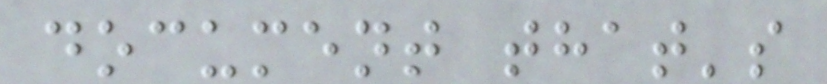document that's
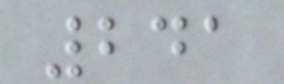241
